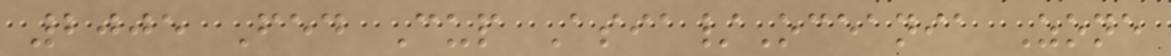2005 Fed Cup Asia/Oceania Zone
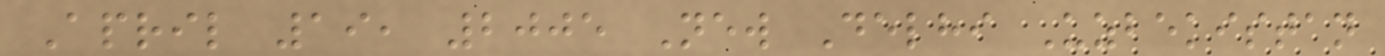April 19, 2005 New Delhi Uzbekistan
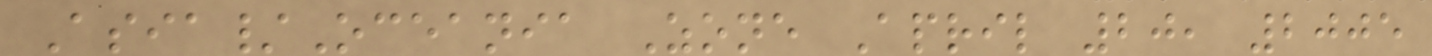Asia/Oceania Zone April 20, 2005
